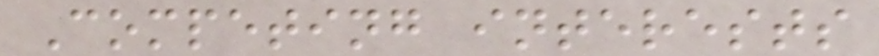Competing interests
